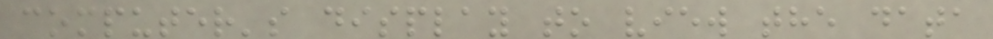computer's display to view the data
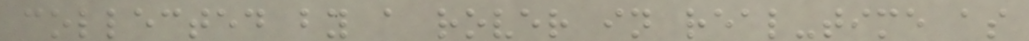collected by a rover in real-time as
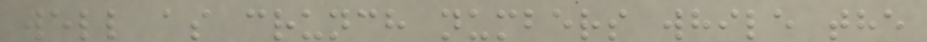well as crunch numbers while the
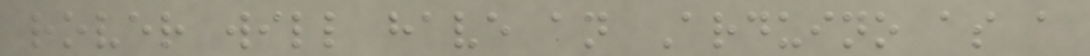rover will have an Arduino as a
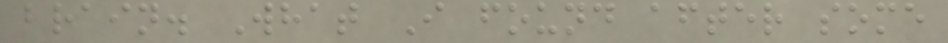brain. What I found after some
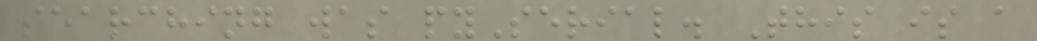searching was pySerial. This is a
